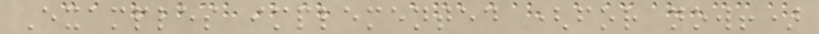Examples implemented (for now!)
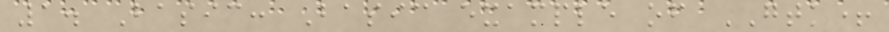1. Basic: Basic example of GTK+
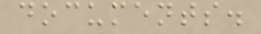documents.
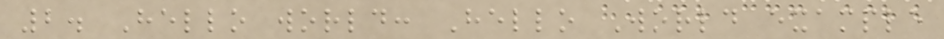2. Hello world: Hello World example
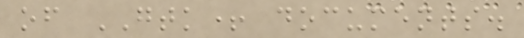of GTK+ documents.
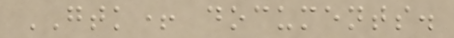GTK+ documents.
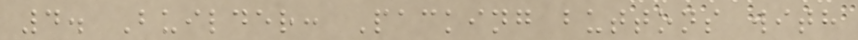4. Builder: Packing buttons with
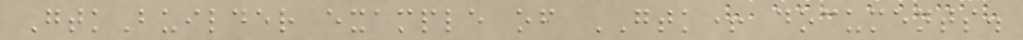GtkBuilder example of GTK+ documents.
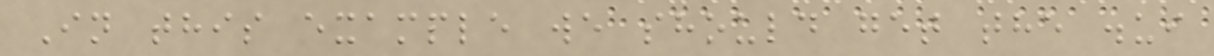In this example we should get the .ui
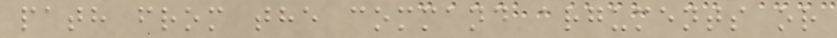path from the command arguments or
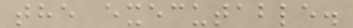the executable.
